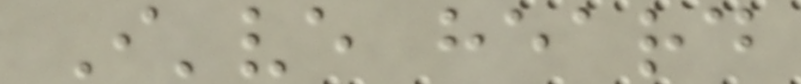I've heard
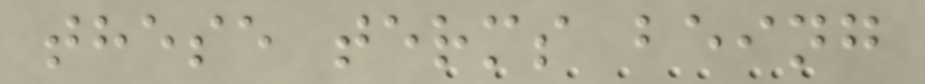these terms being
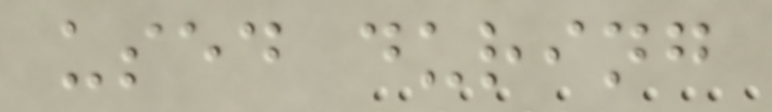used during
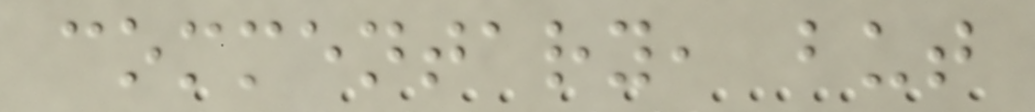commentary, but
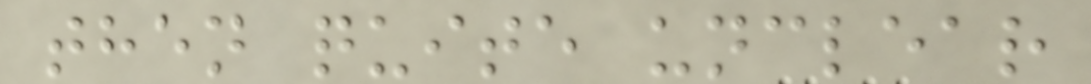then quite unclear
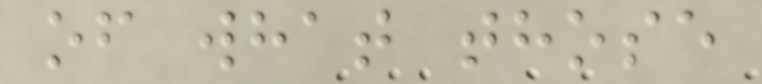of what those
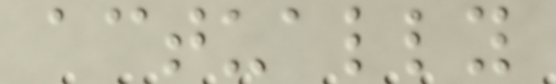actually
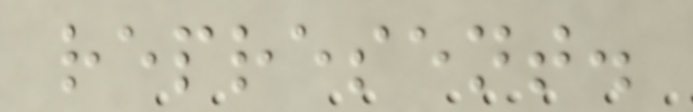represent.
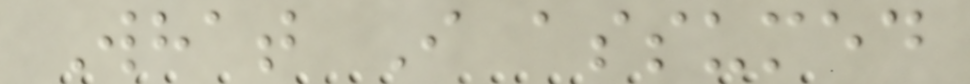What I assumed
